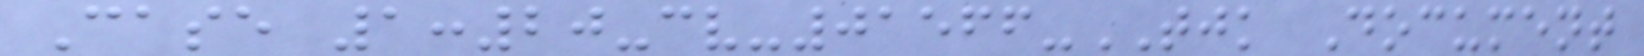Case 1:20-cv-01566-TJK Document
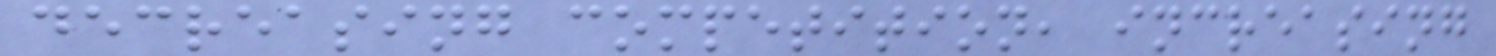decreasing competition, increasing
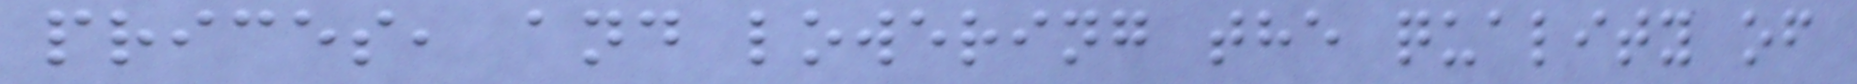prices, and lowering the quality of
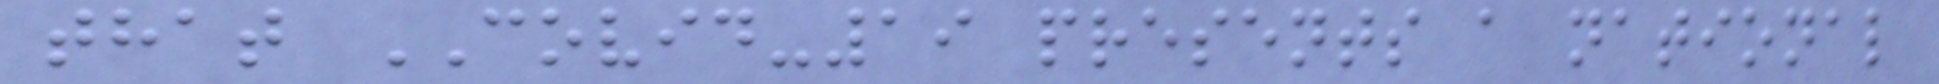that COVID-19 presents a national
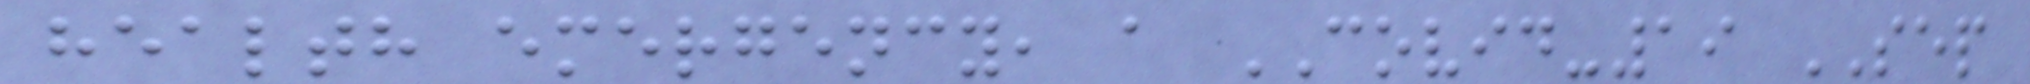health emergency, a COVID-19 SEP
